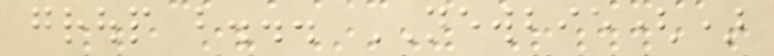group but... NEWBIE()
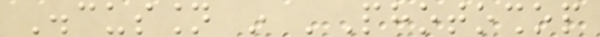Discussion in 'Photoshop
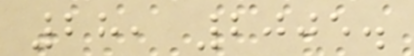28, 2005.
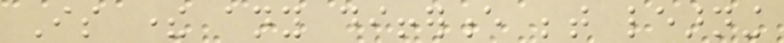Is there any difference between learning
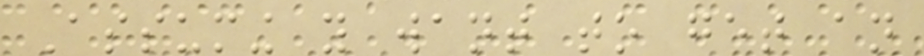Assuming you want to get an
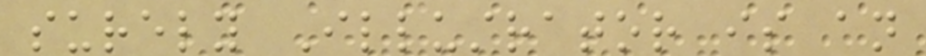surely Illustrator is an
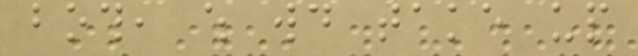both, which would take up
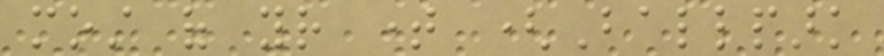most of your time (Ballpark
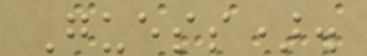Guess).
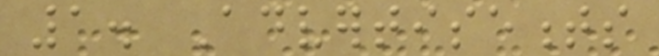1. Advertisements
